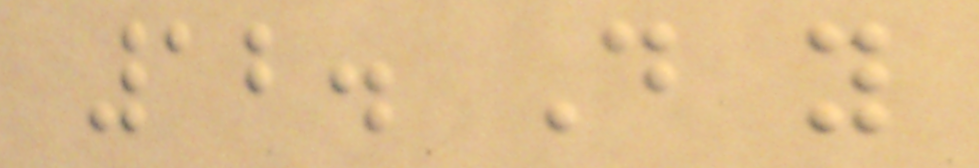12. Do you
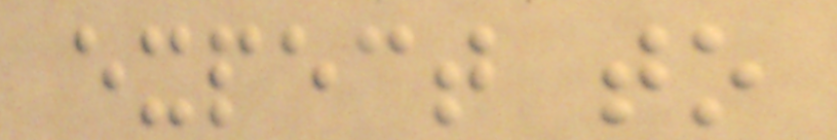expect to
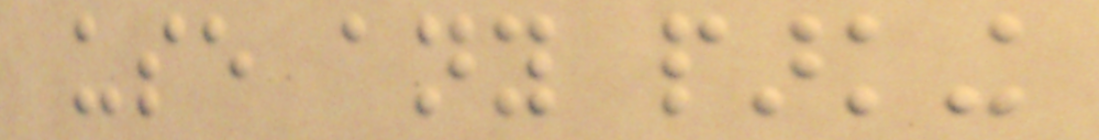use any parking
